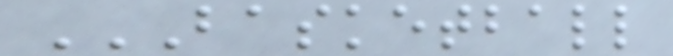BASKETBALL
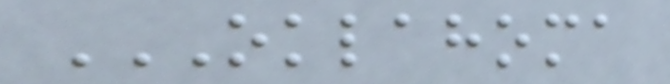OKLAHOMA
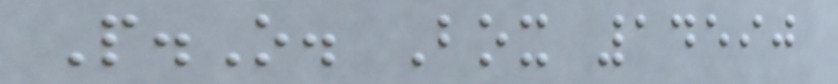P.O. Box 14590
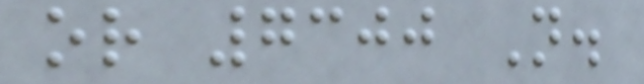or 7300 N.
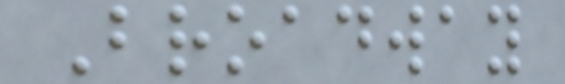Broadway
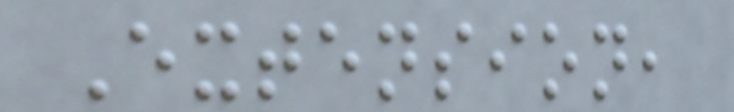Extension,
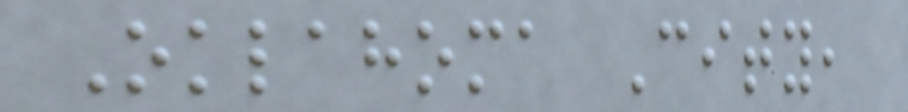Oklahoma City,
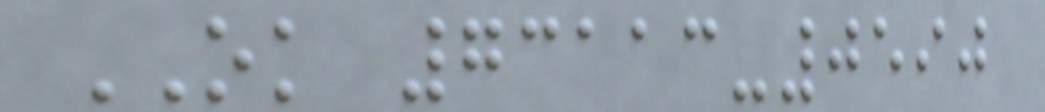OK 73113-0590
